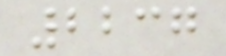2237
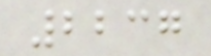2237
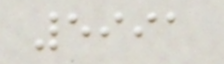5991
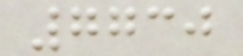7730
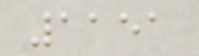1151
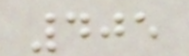405
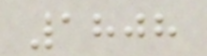1808
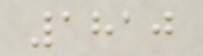1810
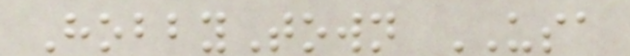HobbyTown USA
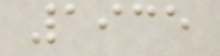1935
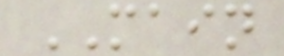MAIN
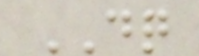DQ
